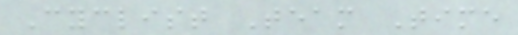Cyclist Team Time
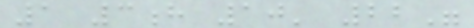1 3h 10' 22"
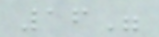16"
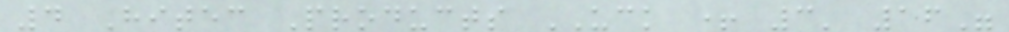4 Hitec Products UCK + 3' 16"
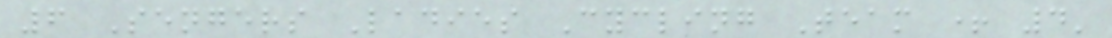6 Sengers Ladies Cycling Team + 4'
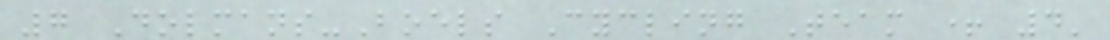7 Dolmans-Boels Cycling Team + 4'
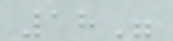18"
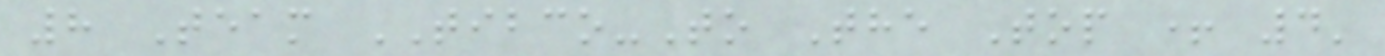8 Team TIBCO-To The Top + 4'
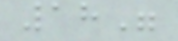18"
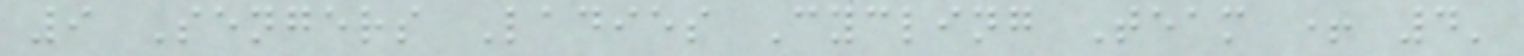9 Sengers Ladies Cycling Team + 4'
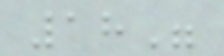18"
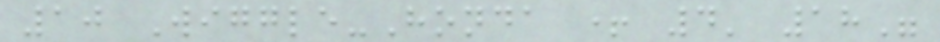10 Wiggle-Honda + 4' 18"
